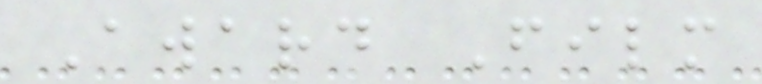Award Film
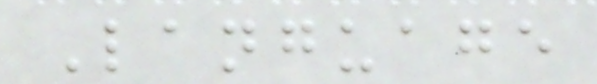Language
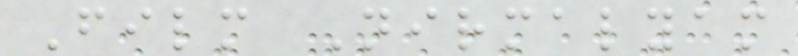Film Nirmalyam
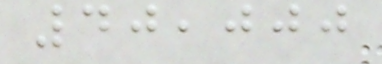40,000
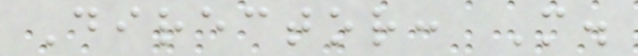Director: M.
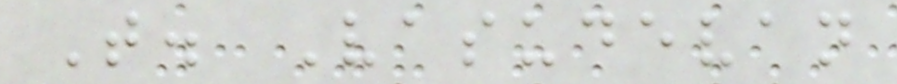T. Vasudevan
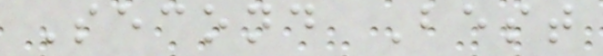Second Best
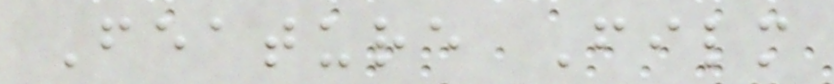Feature Film
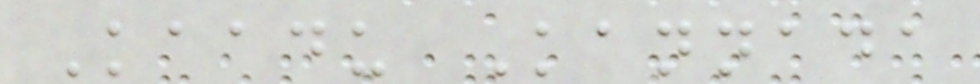Kaadu Kannada
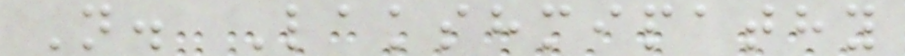N. Lakshmipathy
